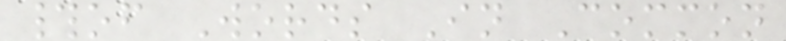#of Words In Common
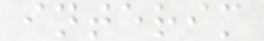interim
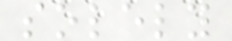solely
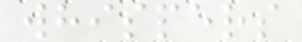whispers
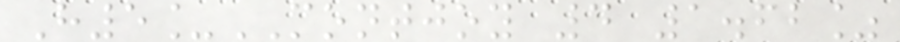H5_MONTJOY 4 1.62%
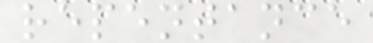repentance
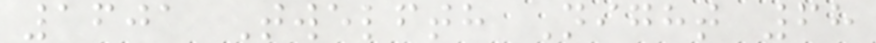1601 Twelfth Night 68
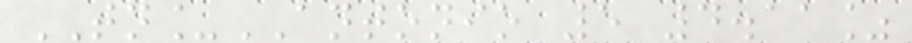TN_ANTONIO 5 4.11%
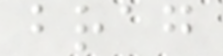brag
